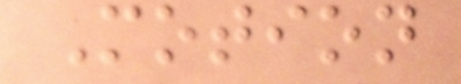Motion
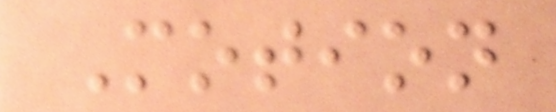Motion
